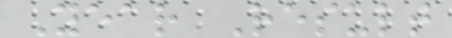Year Result
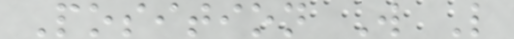Position W L
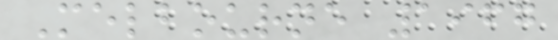Melbourne 1967
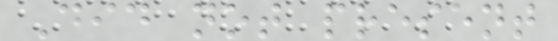Did not present
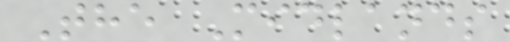The Midlands
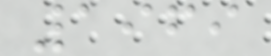1969
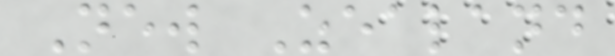New Zealand
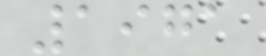1971
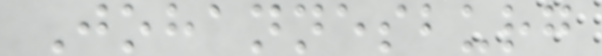Johannesburg
